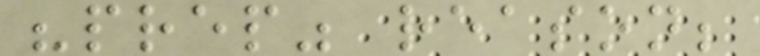"prep" reason;
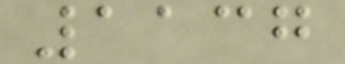1137
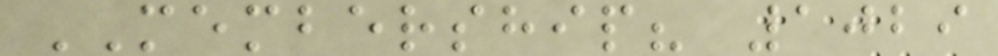MEMBERSHIP? 1029
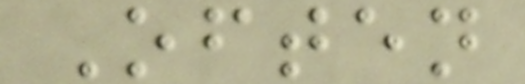Often
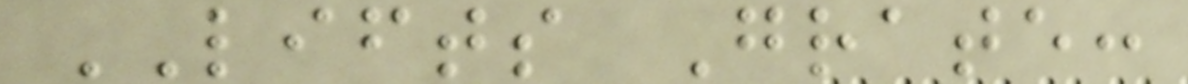LIFTS Grate:
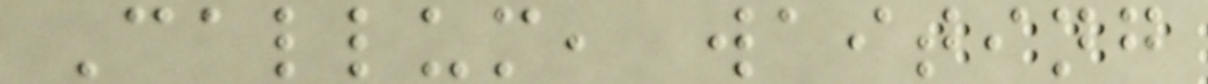Callum, waiting
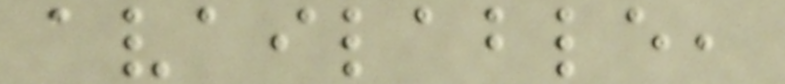available,
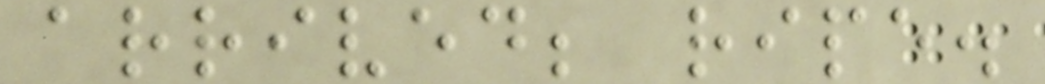arrived; ripe.
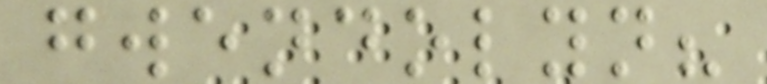gwendolyn?
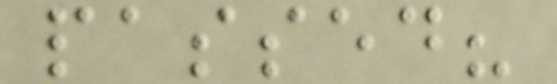passed?
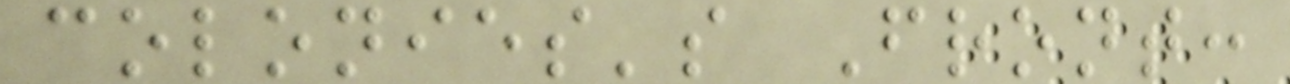colonies's Front:
